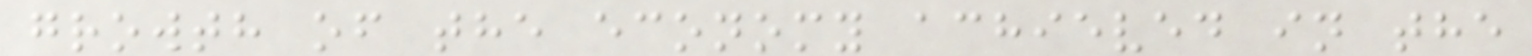growth of the economy achieved in the
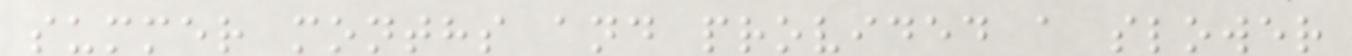summer months and provided a slower
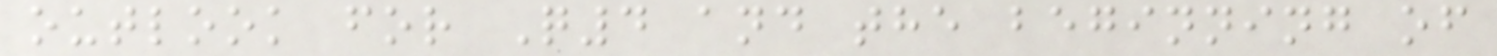outlook for Q4 and the beginning of
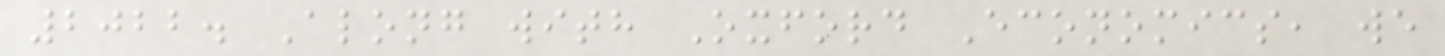2022. Along with Oxford Economics, we
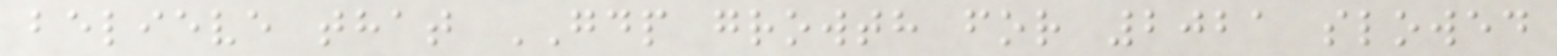believe that GDP growth for 2021 slowed
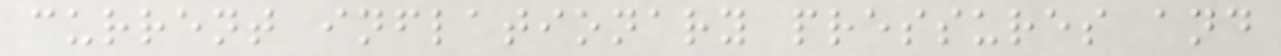current inflationary pressures and
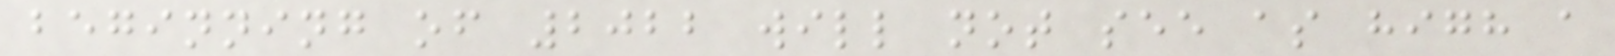beginning of 2022 will not see as high a
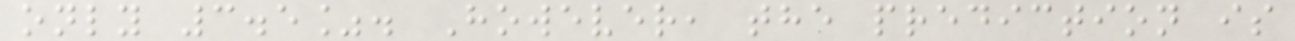only 3.5%. However, the prediction is
